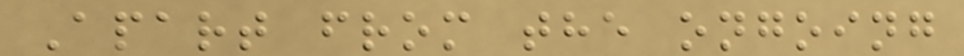Apart from the ongoing
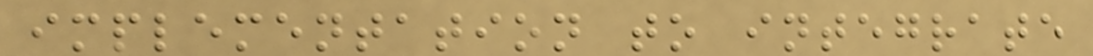implementation to integrate
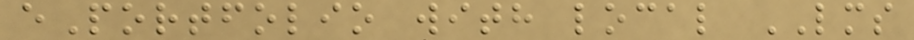ePortfolio with local LMS
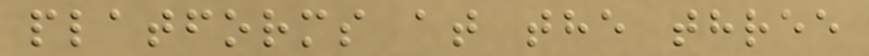platforms at the three
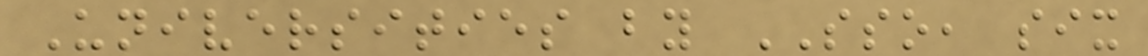Universities by SSO, six
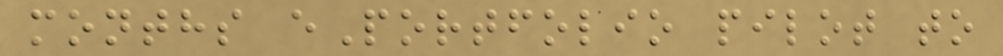months ePortfolio pilot to
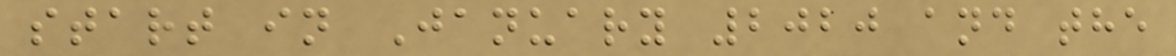start in January 2020 and the
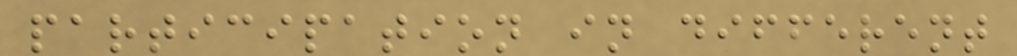participation in different
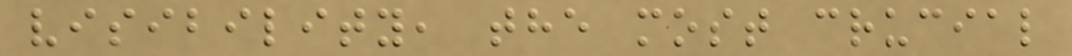visibility, the most crucial
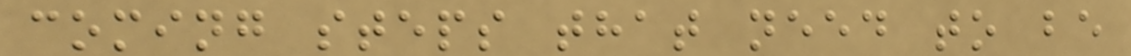coming steps that need to be
